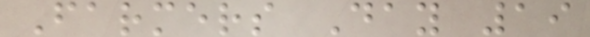Farmers Day 19
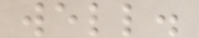well.
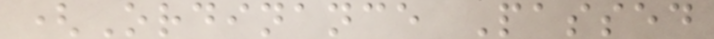(Ordinance Passed
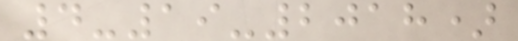4-19-2018)
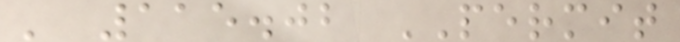' 115.02 PERMIT
